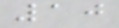10
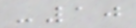-10
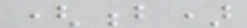(b)
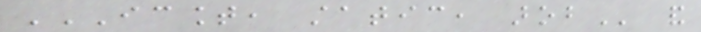ICOUNT, STATIC, AROB and
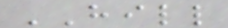HILL
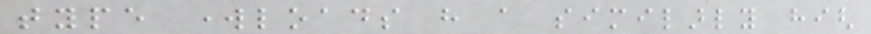type workloads have a similarly high
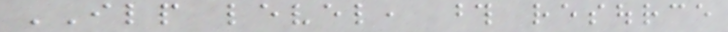ILP level, those resource
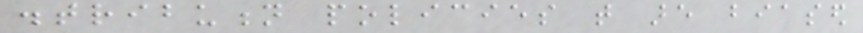distribution policies that are biased
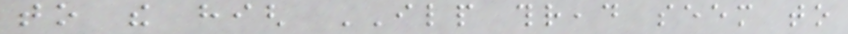to the high ILP thread seem to
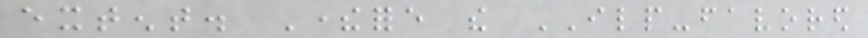extent. Therefore the ILP-favored
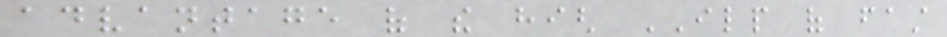advantage of the high ILP of fast
